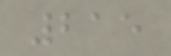215
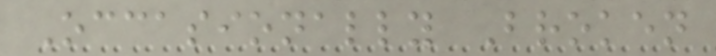Occasionally Broken
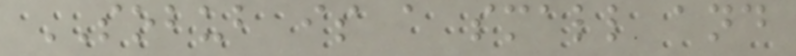SOBUB is a small and
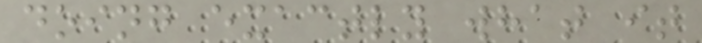doing exactly what it
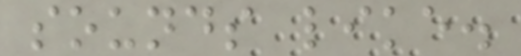sounds like.
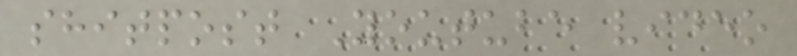shitpost Youtube video
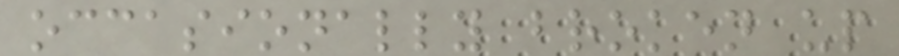occasionally broken up
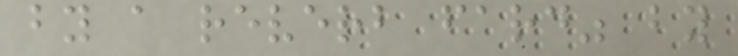by a reverb fard" by
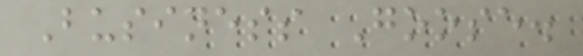Business Goose.
